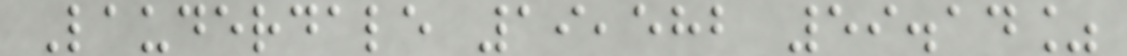Lauderdale 19,582 59.14%
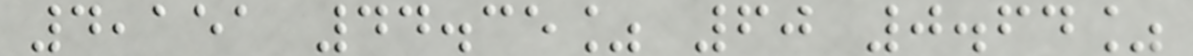4,151 44.35% 60 0.64%
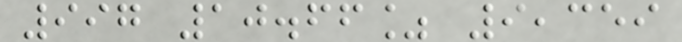997 10.66% 9,359
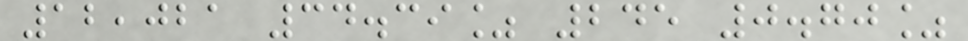12,021 34.39% 245 0.70%
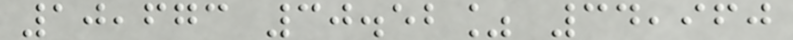10,673 30.52% 34,960
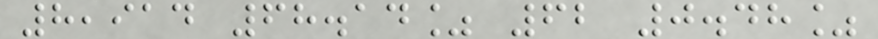8,914 68.14% 62 0.48%
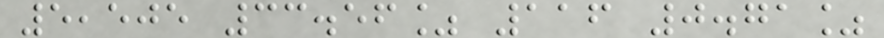5,505 33.56% 116 0.71%
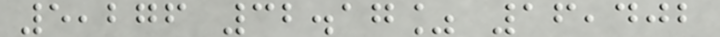5,276 32.17% 16,402
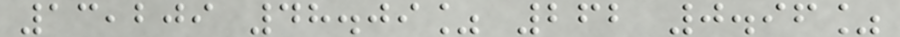13,209 48.09% 262 0.96%
